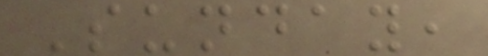Sunday,
